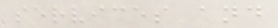services and
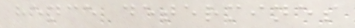hence determines
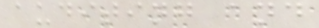auditing and
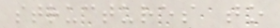structures to
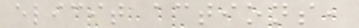elicit actions,
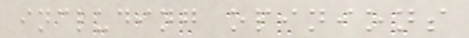including opinions
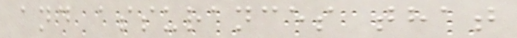and assurances that
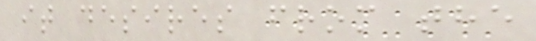it desires from the
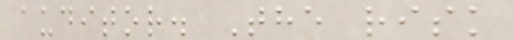auditor. The risk
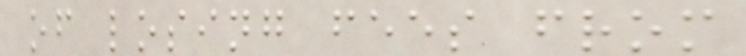of losing fees from
